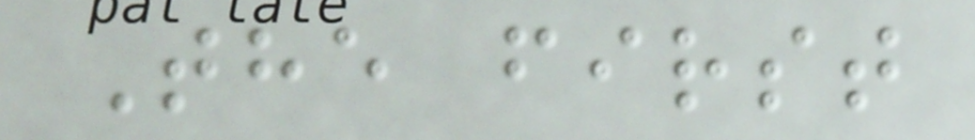The first
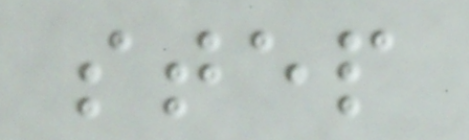step
